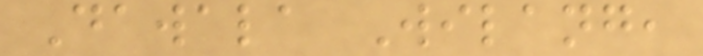Dawala Wilang,
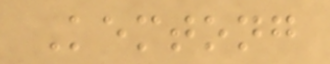Kemtong
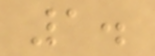1.
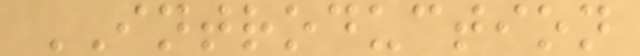INTRODUCTION
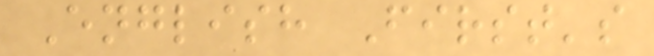English First's
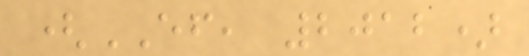(EF, 2012)
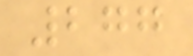277
